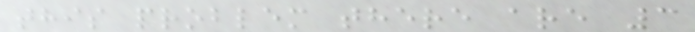this problem there are 3
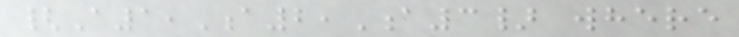{A1,A2,A3} where
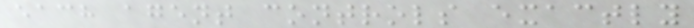each agent controls exactly
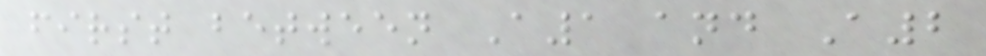first between A1 and A2
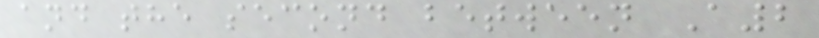and the second between A2
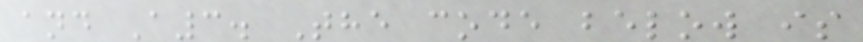and A3. The code below is
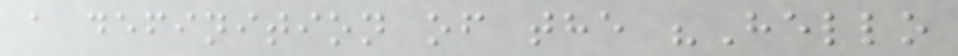a definition of the "Hello
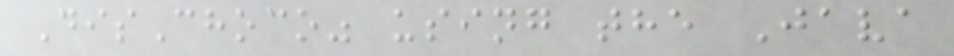DisChoco" using the Java
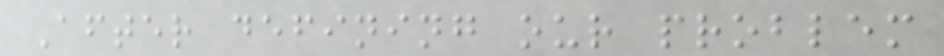After defining our problem
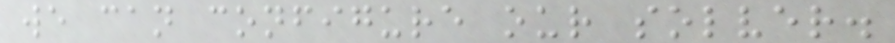we can configure our solver.
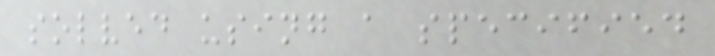solved using a specified
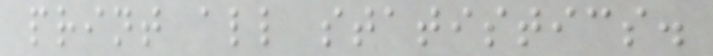print all statistics.
